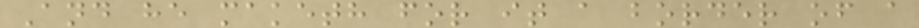And he maketh for it a border of a
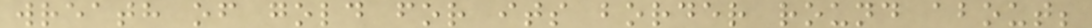wreath of gold for its border round about;
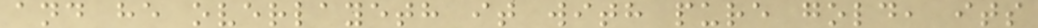and he overlayeth it with pure gold, its
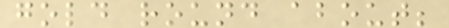gold round about;
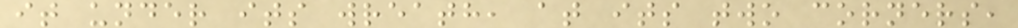it under its wreath, at its two corners,
